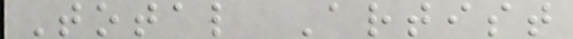Total Artist
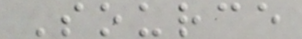Source
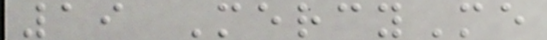19 MercyMe
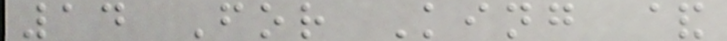14 For King &
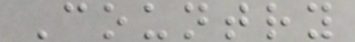Country
